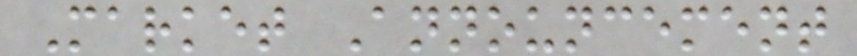Market Announcement
